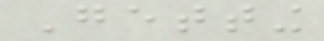Getting
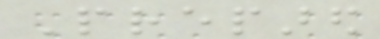Prepared
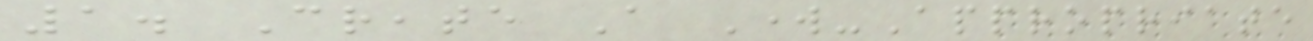1. Create A Work-Appropriate
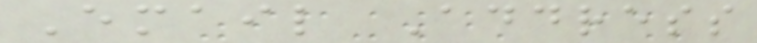Email Address
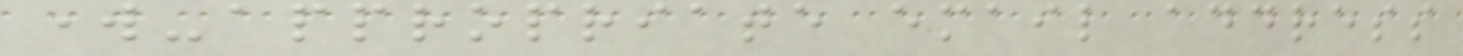work-appropriate email address
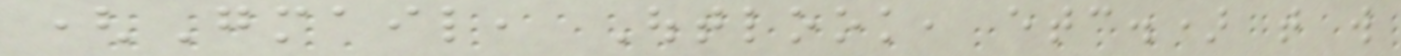(Gmail, Outlook, etc.) that will
